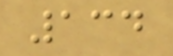134
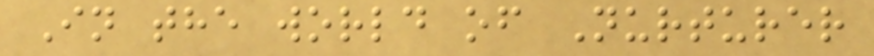In the world of Nurturer
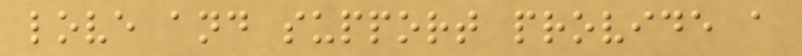love and support provide a
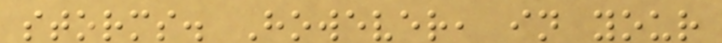storms. However, in your
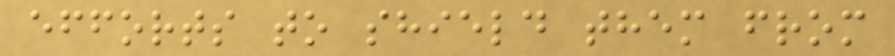efforts to shield them from
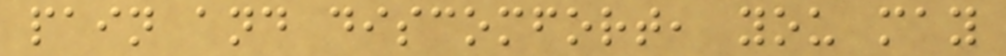pain and discomfort, you may
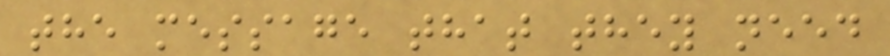the message that they need
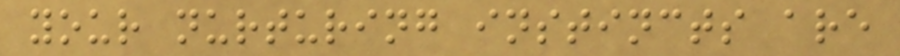your nurturing instincts are
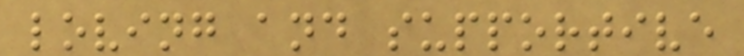loving and supportive
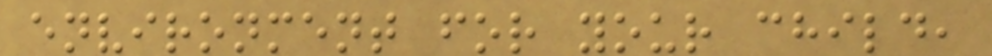environment for your child,
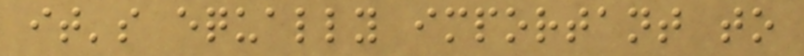it's equally important to
